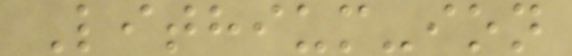Lithium-ion
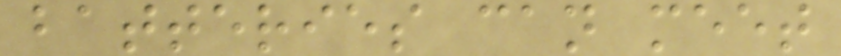batteries can meet
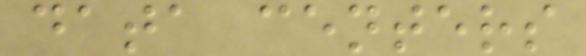data centers
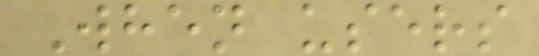When users
